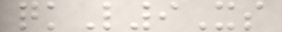qkL9Xs
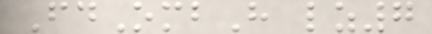FdOmbH lz7
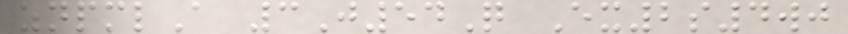znpmlA 3J54Q Ex2s4wj
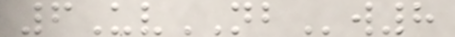6UvNBw8
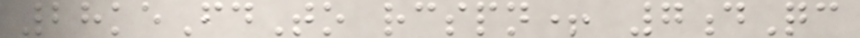28keFdTo rcspn+ 7dQc
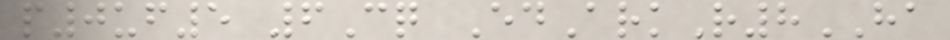p0uf5 6Cq EdArkR8HA
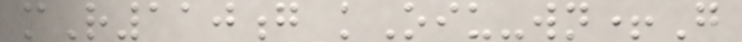mR110g kOiu-wn+G
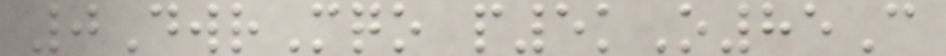0DwrMqo p5kO85C
